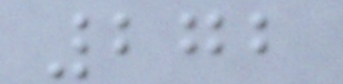272
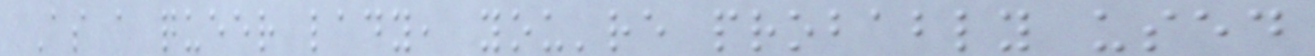As a queer lady, you're probably used
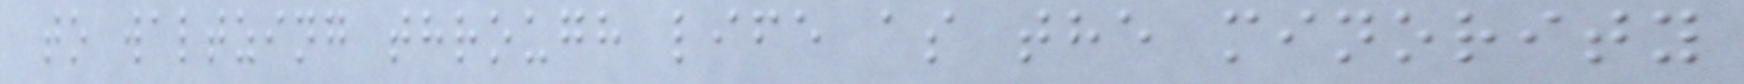to waltzing through life as the minority
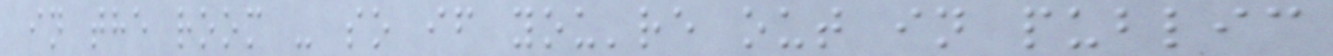in the room - so if you're out in public
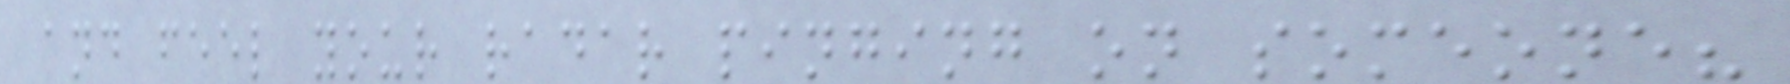and feel your radar pinging on someone?
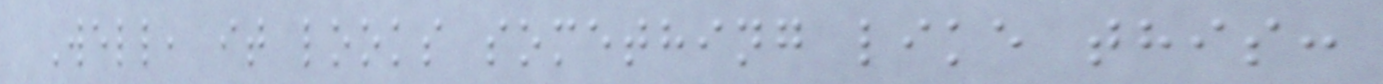Well, it looks something like this:
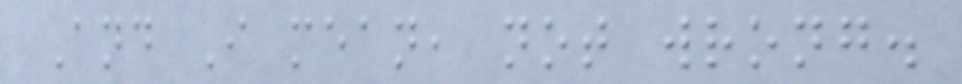And I mean, not wrong.
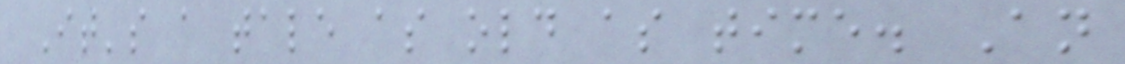It's a tale as old as time. An
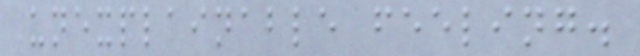unexplainable feeling.
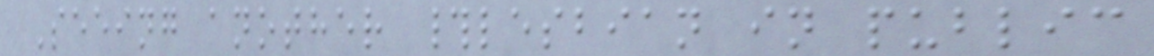Seeing another #lesbian in public
